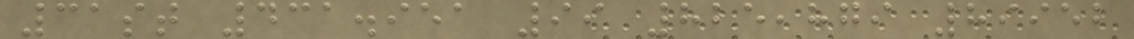31st 431.951 99 825,879 89952
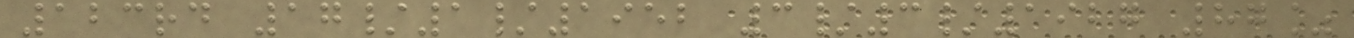123rd 17/1/1952 3/3/1927 87%
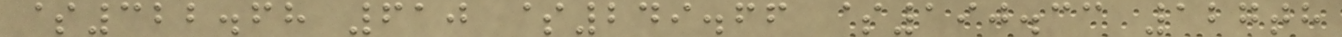$322.68 610 $249.66 $190.33 127th
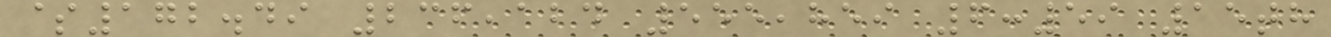$172.49 236,124 555,859 6:59 15th
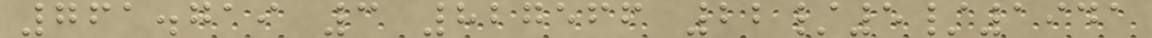761.719 3 827566 22/5/1941
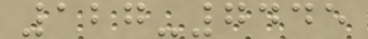127-7445
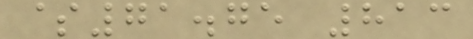$71.75 813
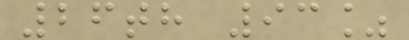26th 93%
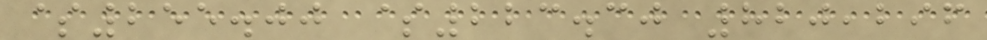$255.00 $223.30 820,296
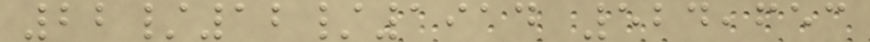22/12/1914 524,653
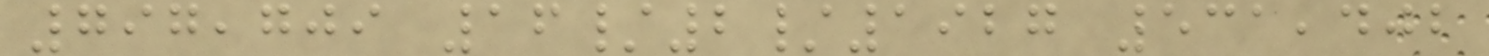797,709 16/2/1927 531,402
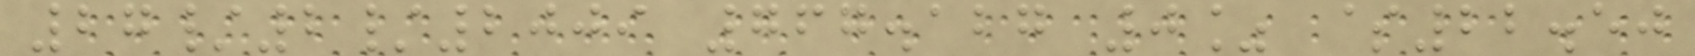27/2/2009 767.127 0% $22.50
